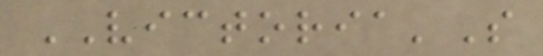VICTORIA'S
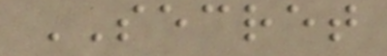SECRET
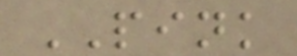PINK
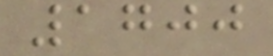1700
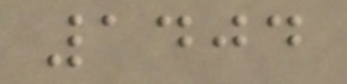1404
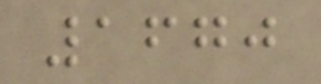1670
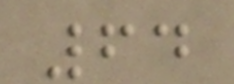64
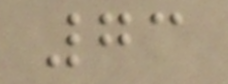73
